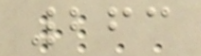263
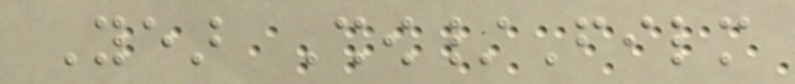Year Show/Film
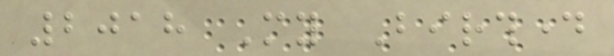2018 My Birthday
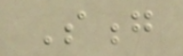Song
